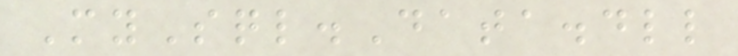MySql.Data.dll
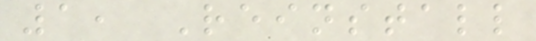1, Reinstall
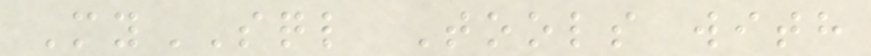MySQL Tools with
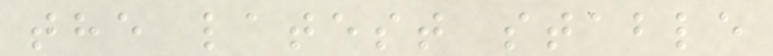the latest stable
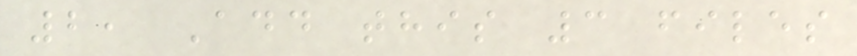2, Add this 3 files
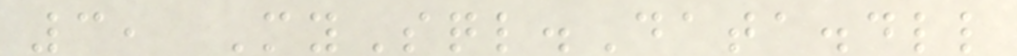3, MySql.Data.dll
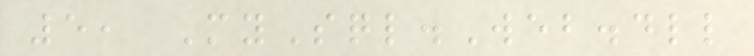5, MySql.Web.dll
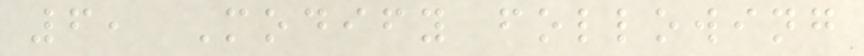6, Modify following
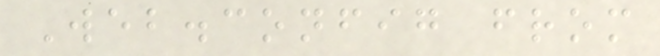Web.config from
